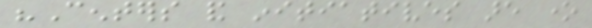"Centers and initiatives are one
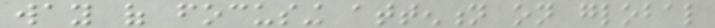way of focusing attention on global
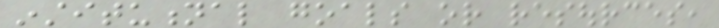institutional goals or resources,
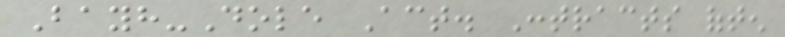Bayh-Dole Act. Contracts often
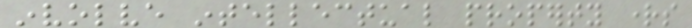involve intellectual property rights
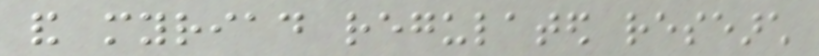and myriad regulated research
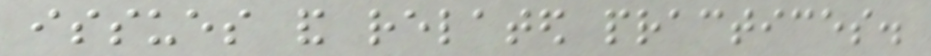issues and related practices.
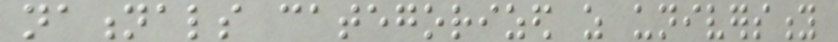nationals categorized as university
